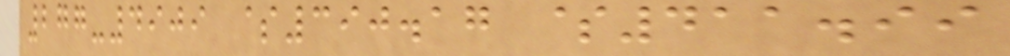277-4909 $390.17 $411.99
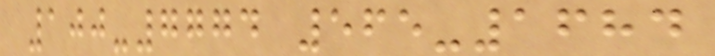100-7774 565-1684
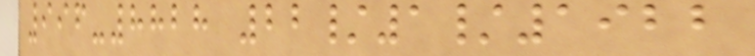996-8828 22/1/1922
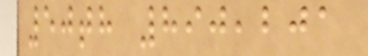50th 890,201
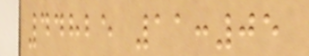44825 11:05
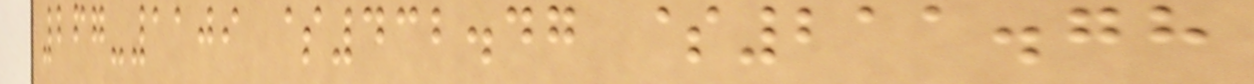267-1109 $432.47 $211.78
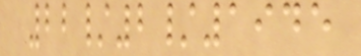22/2/1945
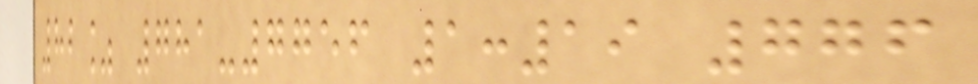82% 781-7756 1:19 776
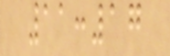11:17
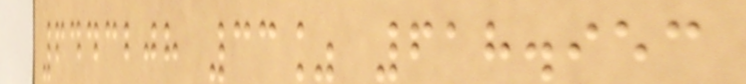6443208 33% 618.953
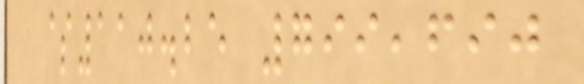$110.25 799,690
